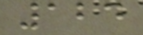124
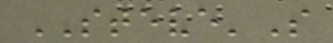STEVE'S
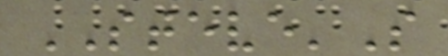STEVE'S
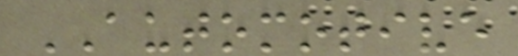AUTOMOTIVE
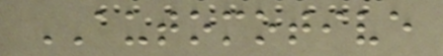AUTOMOTIVE
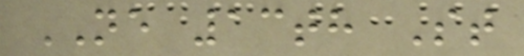NE 13th St
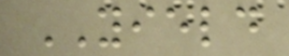YIELD
